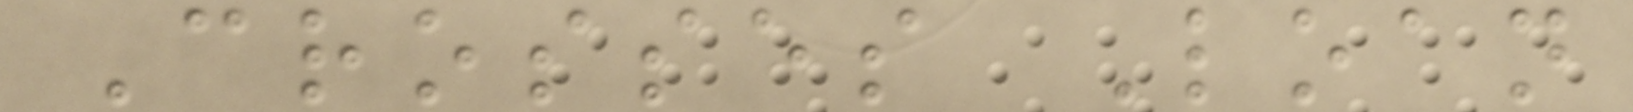Crosses Loan
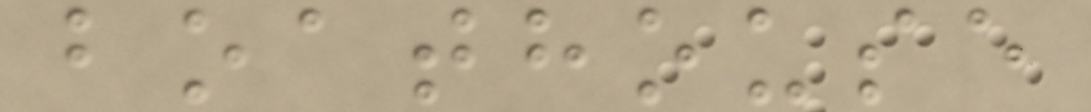boathouse
